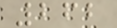262
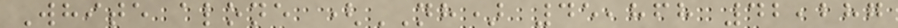White alone (NH) 45,868 42,287
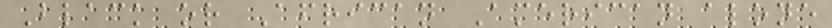Black or African American alone
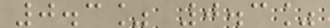0.3% 0.3%
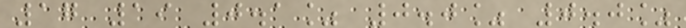17 19 0.1% 0.0% 0.0%
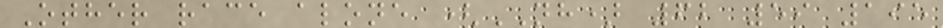Other race alone (NH) 62 59 195
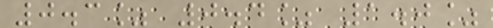0.3% 0.4% 1.0%
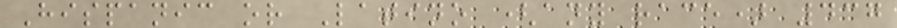Hispanic or Latino (any race) 437
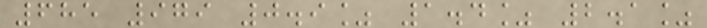685 979 0.9% 1.4% 2.1%
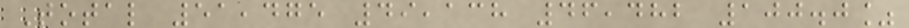Total 51,475 49,138 46,482 100.0%
